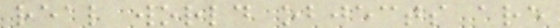real world objects are
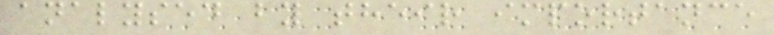analysed by their importance
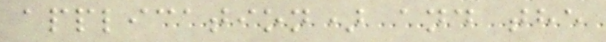application) and the
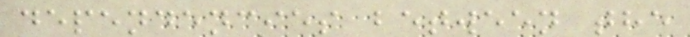dependencies between the
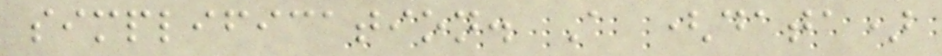simplification. A (data)
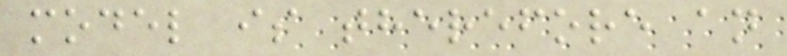model is therefore an
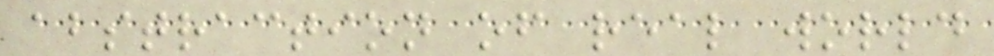abstraction of real world
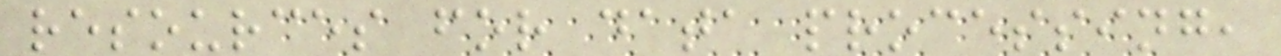resources for data processing,
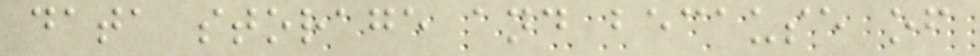data storage and because of
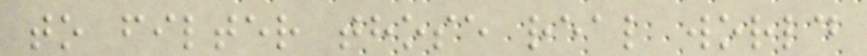to filter those real world
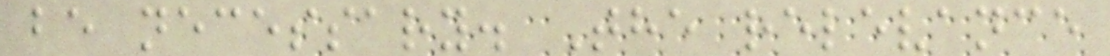be necessary. The relevance
